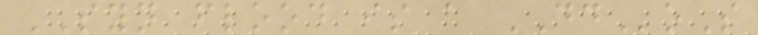SYN flood is a DDoS
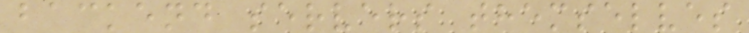backend servers themselves
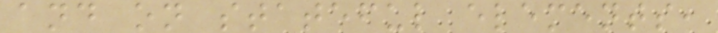and on stateful elements,
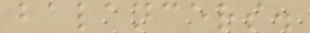balancers.
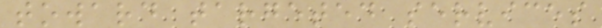toward targeted services
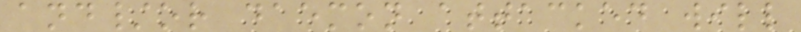and/or daemon attacked will
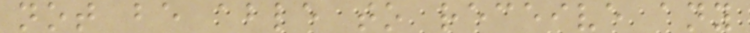not be able to receive any
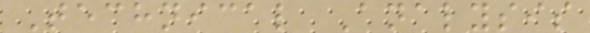Technical Analysis
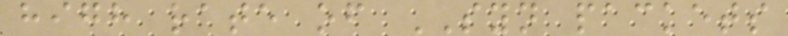high rate of SYN packets
